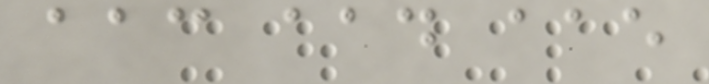aac aad aae
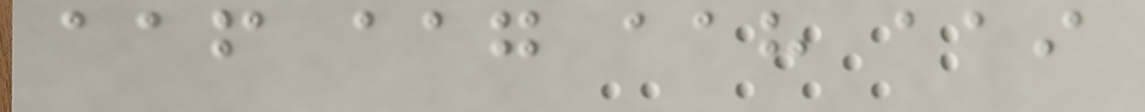aaf aag aah aai
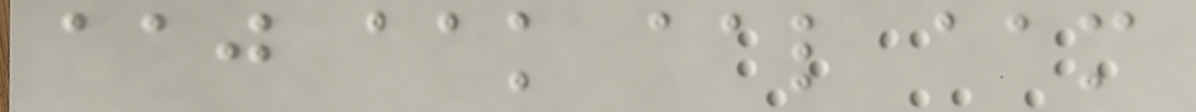aaj aak aal aam
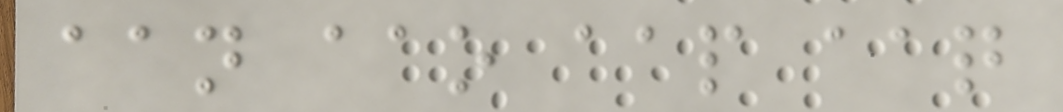aan aao aap aaq
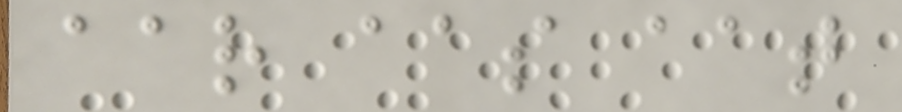aar aas aat
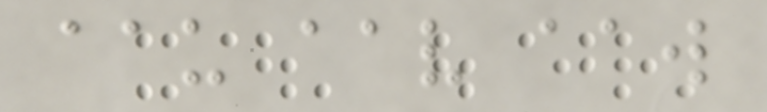aau aav aaw
